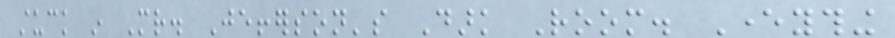stuck in Mr. Jefferson's Dark Room. Everything
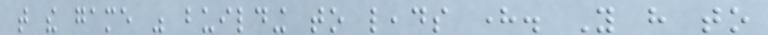that the game was building to leads here. You have to
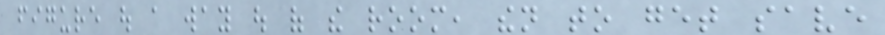figure out a way out of the room, then to get save
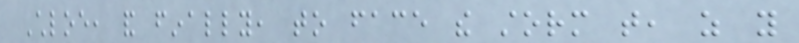Chloe, and finally, to face the storm that, as you
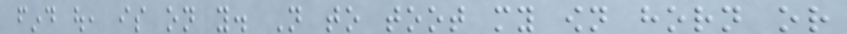find out, is on you. Not to toot my own horn or
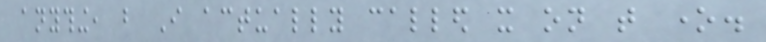anything, but I actually called it on that one.
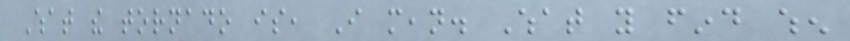What the tornado is, I mean. What you find when
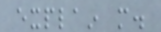explain more.
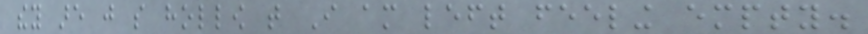they are just so hollow that I am left feeling empty.
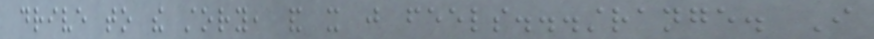drive to the story, and it just feels...strange. I
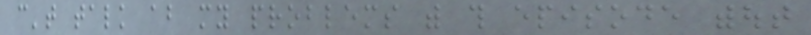can't talk about my problems with this episode without
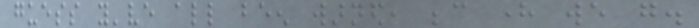guess you've all been warned, because here we go.
